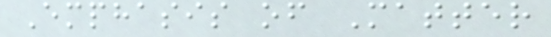Emphasis of Matter
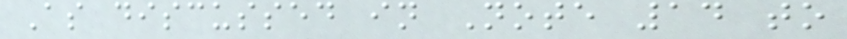As discussed in Note 14 to
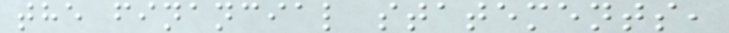the financial statements,
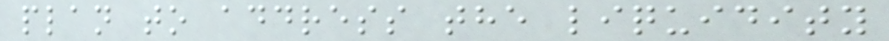plan to address the liquidity
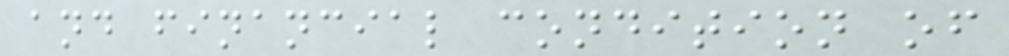and financial condition of
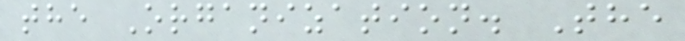the Organization. The
